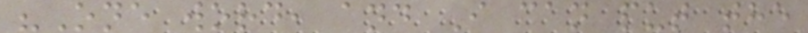"One word, and I can put the
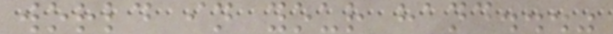world in your hand..."
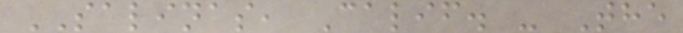SALINAS, Calif. - The
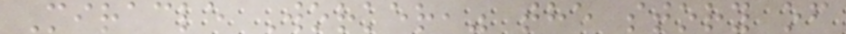Miracle Worker," the story of
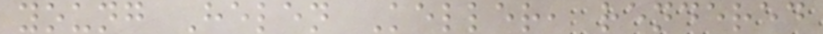young Helen Keller, rendered
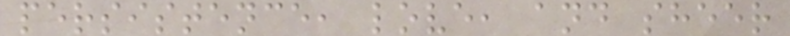persistence, love, and sheer
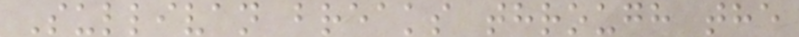Sullivan breaks through the
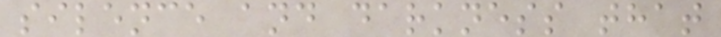silence and darkness that
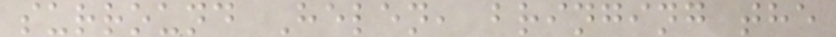surround Helen, bringing the
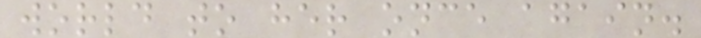world to her once again.
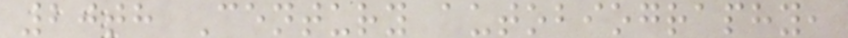20th Century autobiography,
